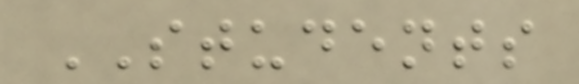STUDENTS
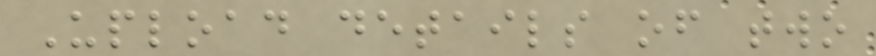Upload details of two
